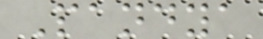Pandya
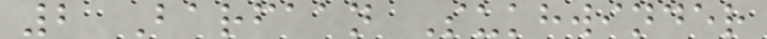2 Barfaan Sukhwinder
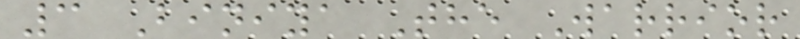3 Biniya The Warrior
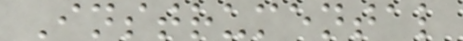Instrumental
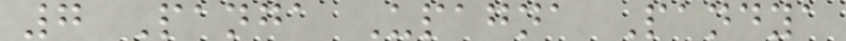7 Panga Upagna Pandya
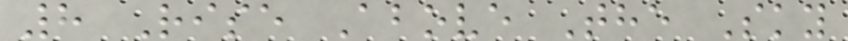8 Rise Above The Sky
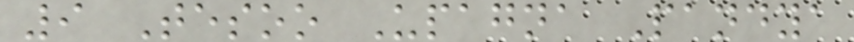9 Tesoo Upagna Pandya
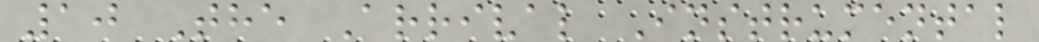10 The Arrival Instrumental
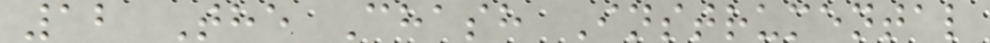12 The Chash Instrumental
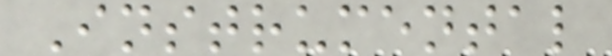Instrumental
